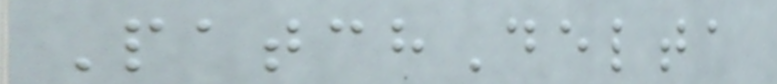PatchDelta
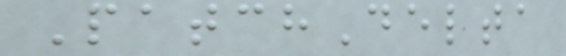PatchDelta
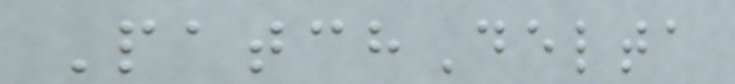PatchDelta
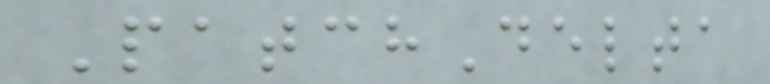PatchDelta
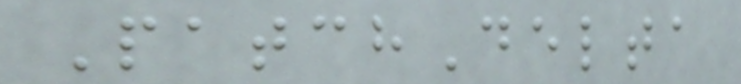PatchDelta
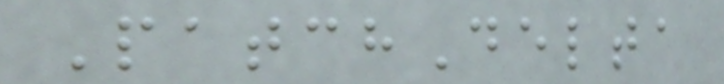PatchDelta
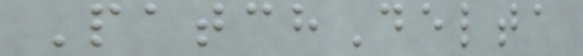PatchDelta
